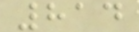814
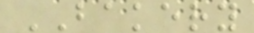BAKERY
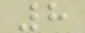8
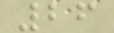26
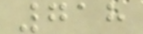718
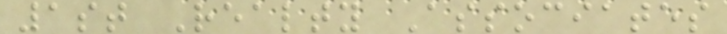1st Realty Associates
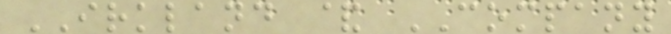IRKLAND & COMPANY
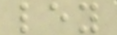ley
